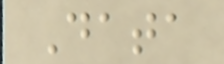Data
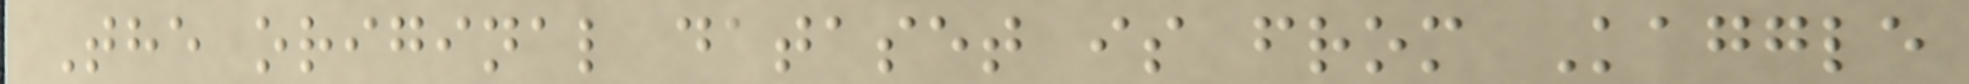The original dataset is from Kaggle
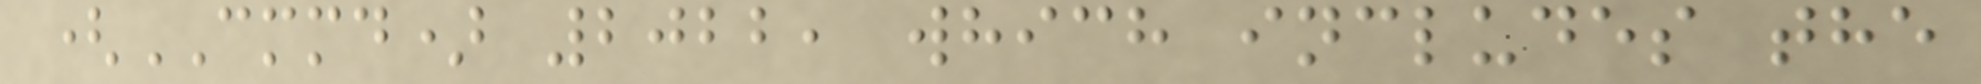(CMMD) 2022, which includes the
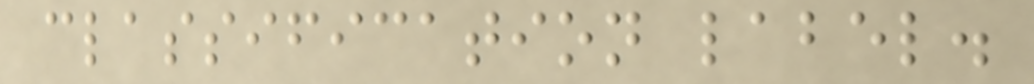classification label.
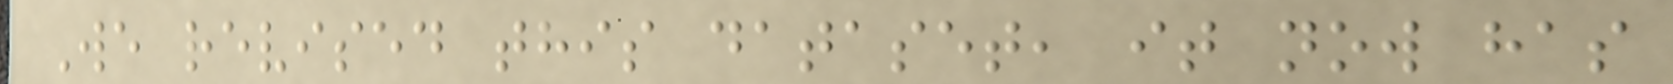We revised this dataset, it now has
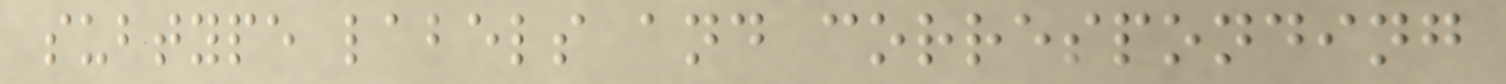subtype labels and corresponding
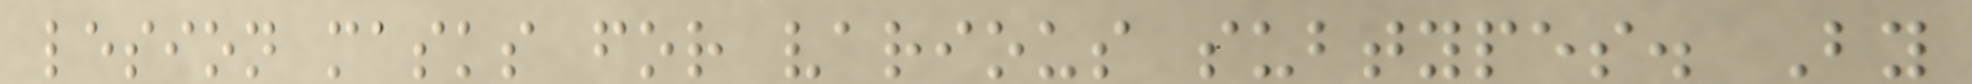lesion masks for various subtypes. By
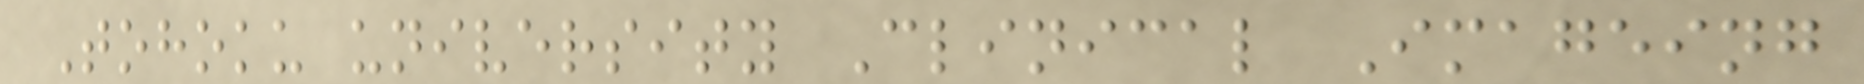Tohoku university Clinical Imageing
